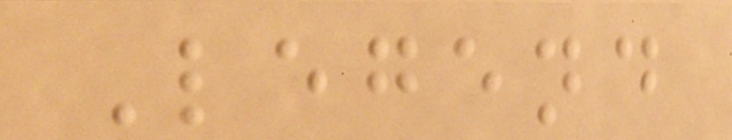Legend
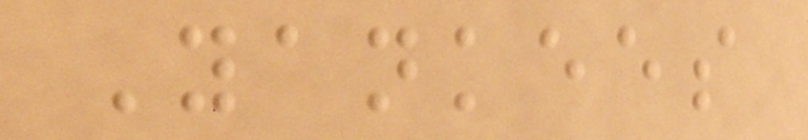Yankees
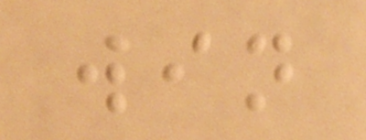win
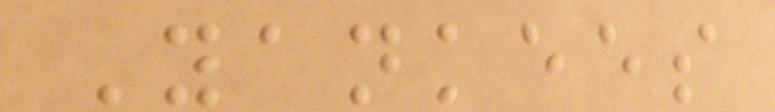Yankees
